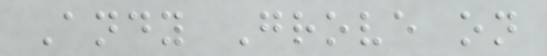Andy Grove on
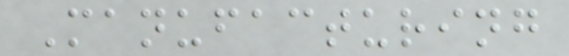Manufacturing
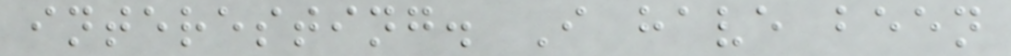interesting. I have been
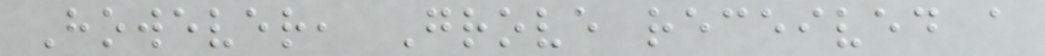However, Grove received a
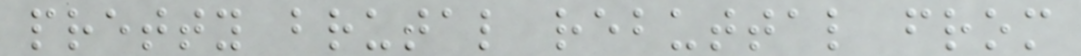pretty brutal rebuttal from
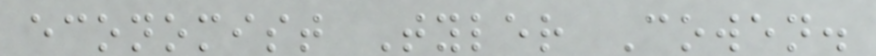economist Tyler Cowen.
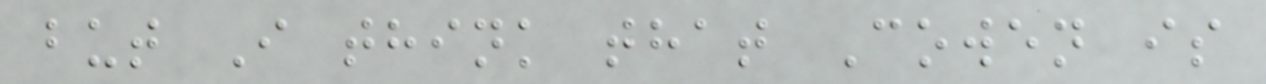but I think that Cowen is
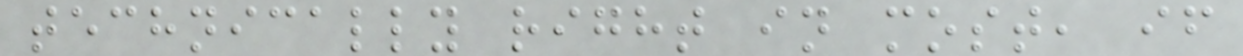technically right in most, if
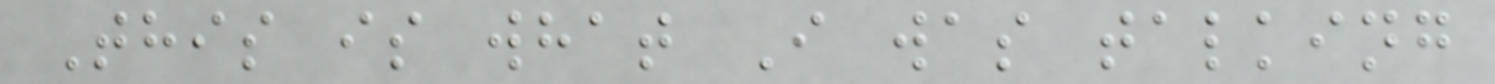This is what I was talking
